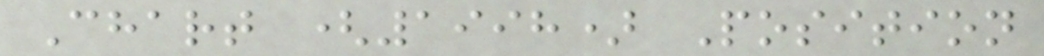Chart (1998) Position
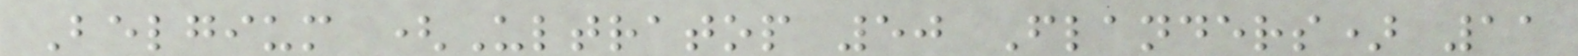Belgium (Ultratop 50 Flanders) 11
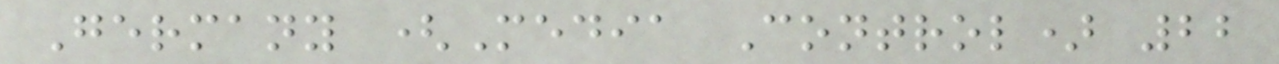Germany (Media Control) 22
